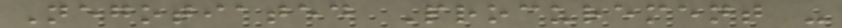Negotiated Procurement -
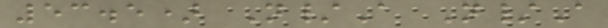53.5) N/A N/A
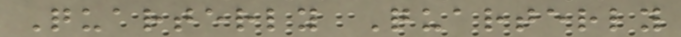Quarterly Quarterly
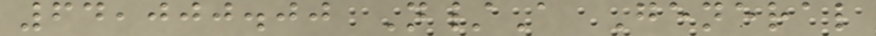64,000.00 N/A General
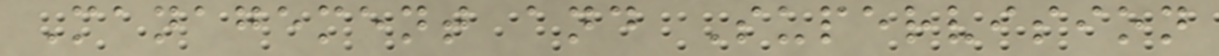Management and Supervision
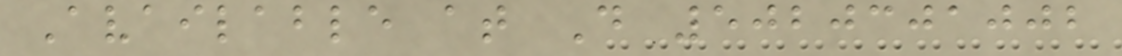Available at D 5020301002
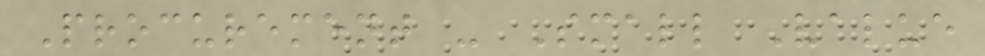Procurement - Small Value
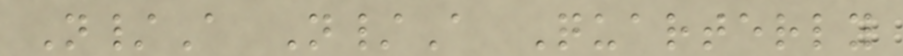N/A N/A Quarterly
